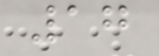17
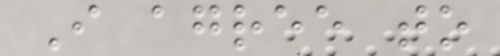I agree to
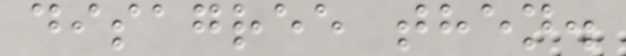disagree then.
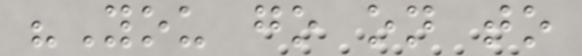"You go on to
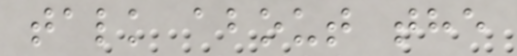talk about the
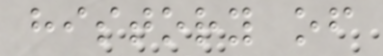history of
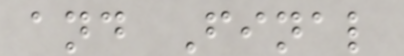and Final
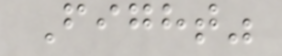Fight"
